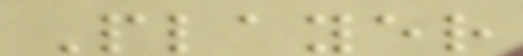Player
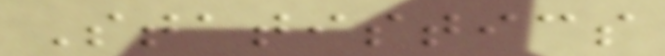Statistics
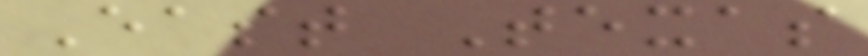East Texas
